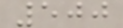500
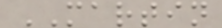MARTIN
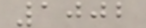1002
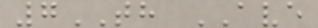7TH AVE
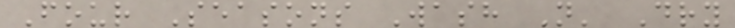Four Seasons Wash N' Dry
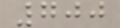700
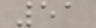51
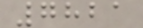7821
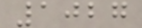1027
